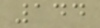144
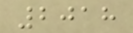2018
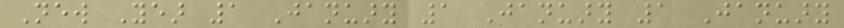New Year 1 January 1 January 1 January
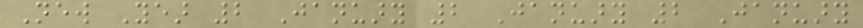New Year 2 January 2 January 2 January
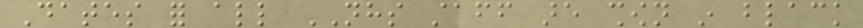Dates for all NHS staff are shown in black
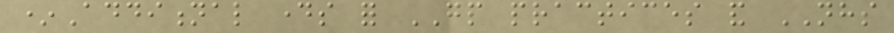*Additional days for GP practices and NHS
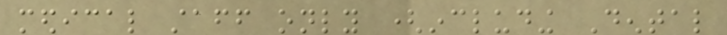medical staff only (including Dental
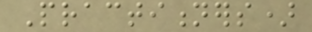Practitioners)
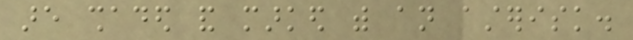are shaded and marked with an asterisk.
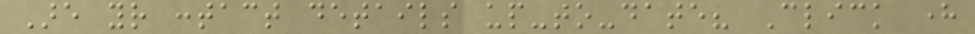Are your contact details up-to-date? Click here
